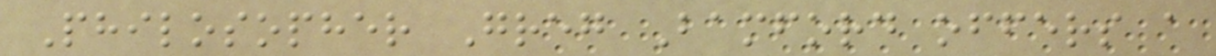Philosopher Greg Bamford offers a
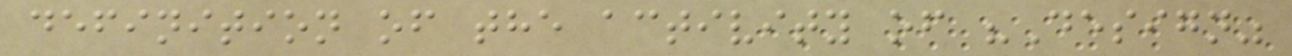definition of the activity of "Design"
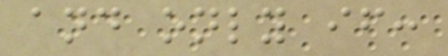and only if:
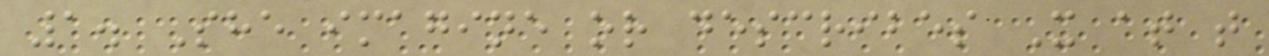1. She imagine or describes X at t
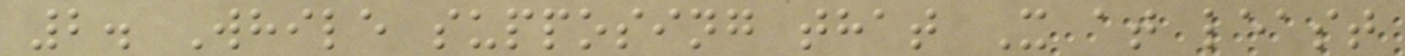2. While supposing that X at least
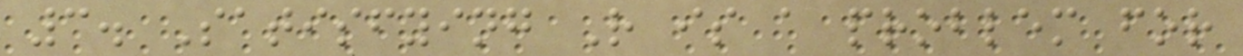3. Satisfying R is a problem for
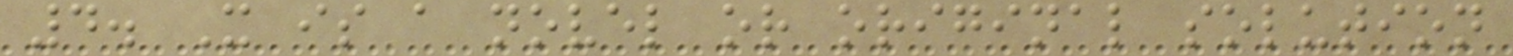4. X is a novel or original solution
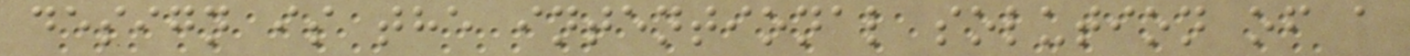design is the intentional solution of a
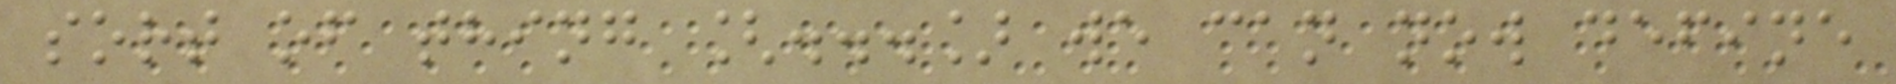sort of thing [...] we can now define
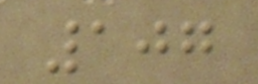107
